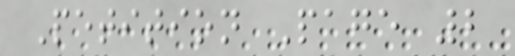Petition Page 2
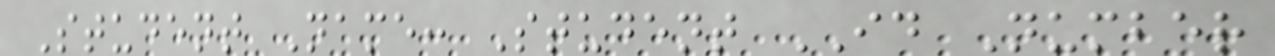Student Name: Student ID Number
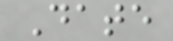Date
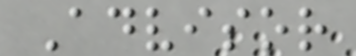Advisor
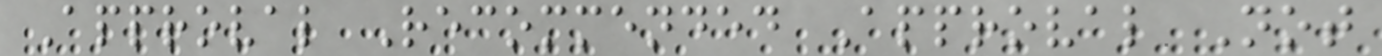Approval Recommended Approval Not
